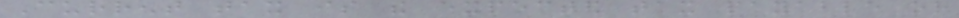Current tax is the expected tax payable or
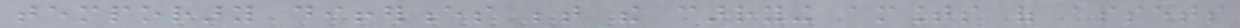temporary differences between the carrying amounts of assets
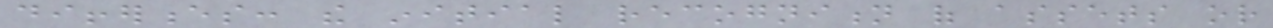differences: the initial recognition of assets or
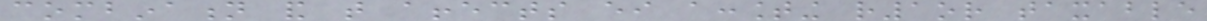combination and that affects either accounting r1or taxable
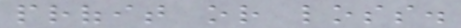profit or loss.
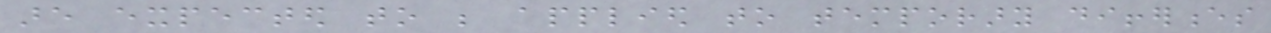are expected to be applied to temporary differences
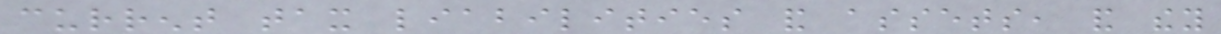current tax liabilities and assets, and they
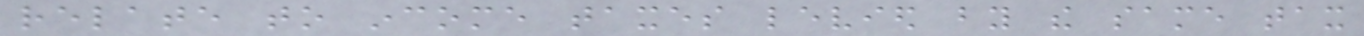relate to income taxes levied by the same tax
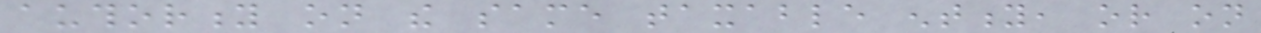authority on the same taxable entity, or on
